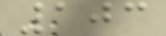103
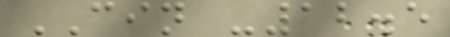CIN -12.5
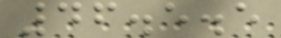46.5.5
